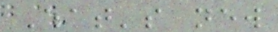What's new
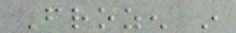Frozen in
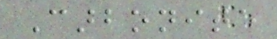Carbonite
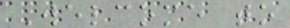Welcome to
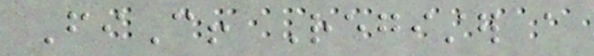FiC! Register a
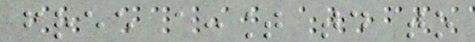free account today to
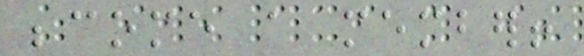become a member!
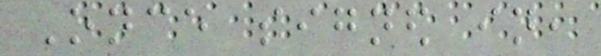Once signed in,
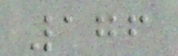176
